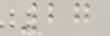27
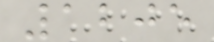1205
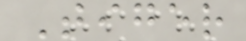Tiger
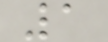1
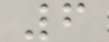6
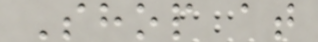Shop at
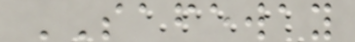SAFEWAY
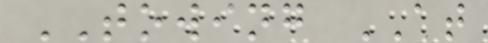TOWING AT
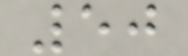50
